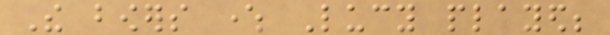The bowers where Lucy played;
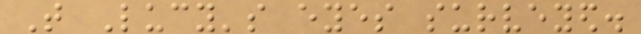That Lucy's eyes surveyed.
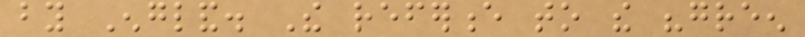by England. The reference to the "green
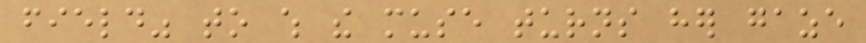field" to which the muse turns her gaze
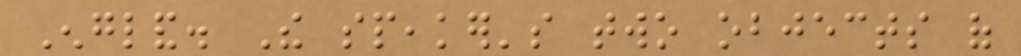England. The speaker's two objects of
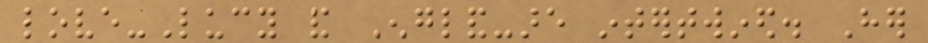love-Lucy and England-are intertwined. Her
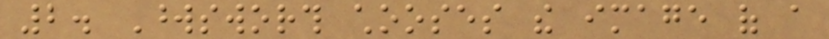2. Wordsworth chooses the image of a
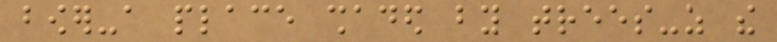bower-a place shaded by trees-as the
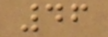46
